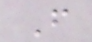F
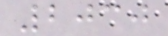2030
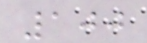100
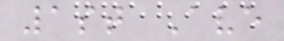1st Ave
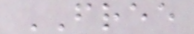FREE
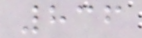836
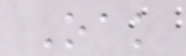Oak
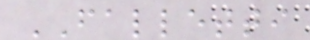FALLETTI
